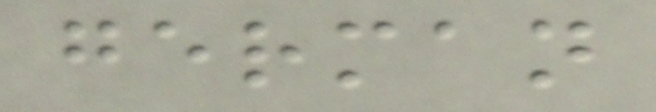german
